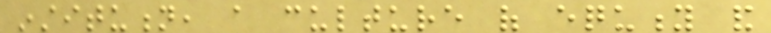institution, a culture of equity and
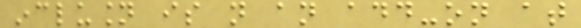inclusion is not an add-on at
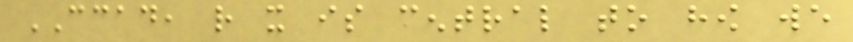CCAD, rather it is central to how we
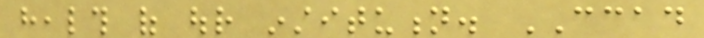health of our institution. CCAD
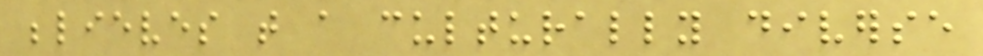believes that a culturally diverse
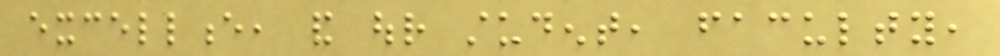excellence, and our student, faculty,
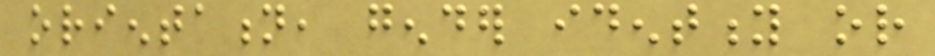orientation, gender identity or
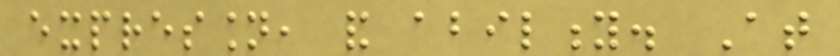expression, and ability. At
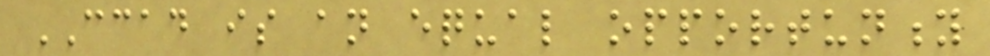CCAD is an equal opportunity
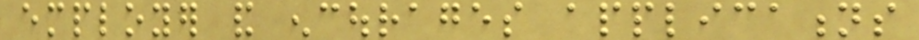employer and encourages applications
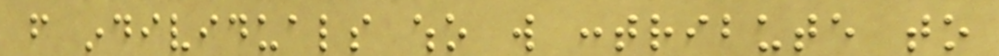from individuals who will contribute to
